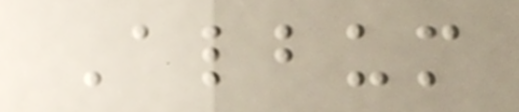Album
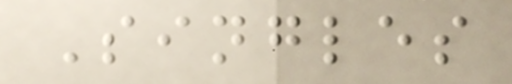Singles
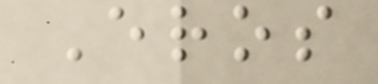Eros
